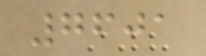7601
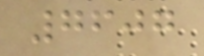7607
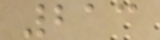213
